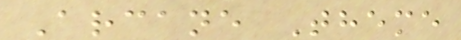Arcane Theme
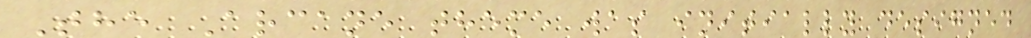The Arcane theme was initially designed
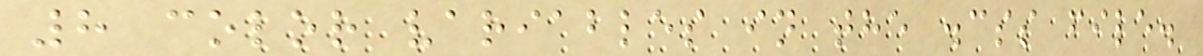8 color variables in the .css file.
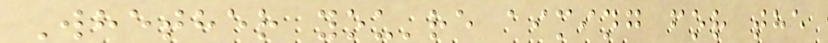Whether you're aiming for the
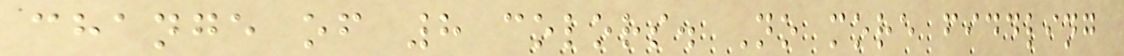change of 8 colors. No more fiddling
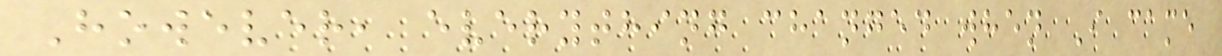However, everything changed when I came
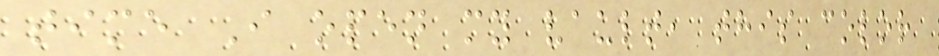time I open my vault, this color
